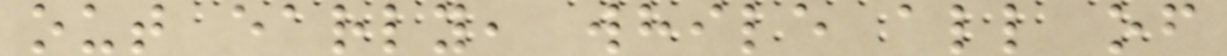out early, while all of
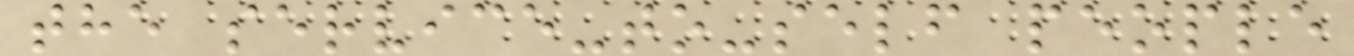the service-to-self people
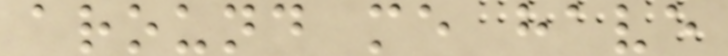around me have
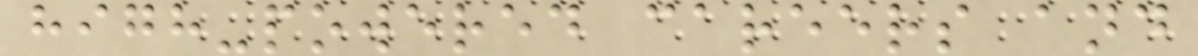high-powered careers and
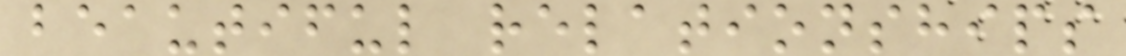beautiful relationships
